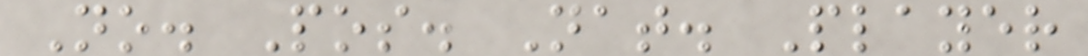No. Pos. Nat. Player
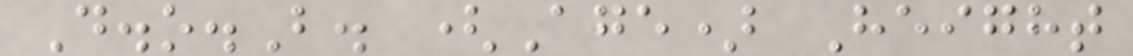D.o.B. (Age) Height
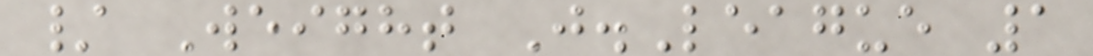/ Weight J.League 1
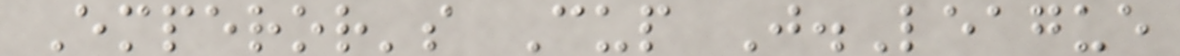Emperor's Cup J.League
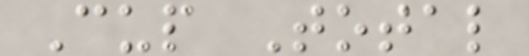Cup Total
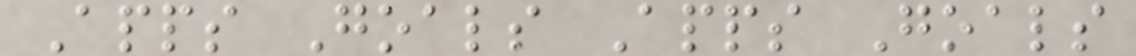Apps Goals Apps Goals
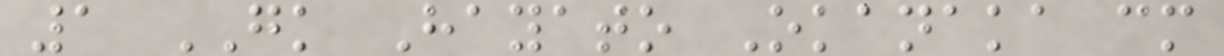1 GK Hayato Okanaka cm
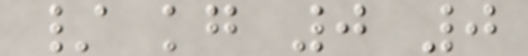/ kg 0 0
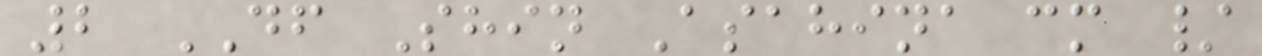2 DF Shin Asahina cm /
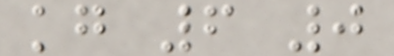kg 6 0
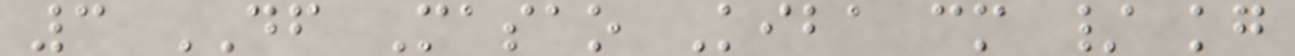3 DF Masao Kiba cm / kg
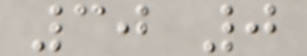30 0
